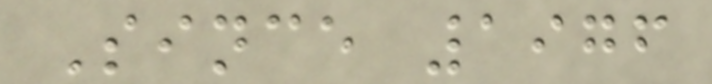Since 1976
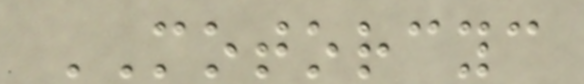MOTORCYC
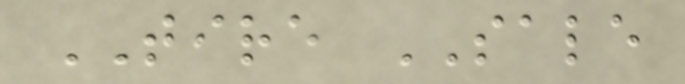TIRE SALE
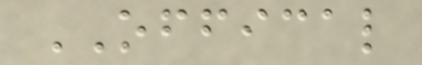OFFICAL
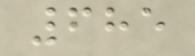685
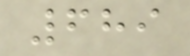689
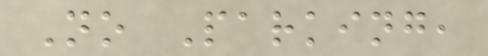No Parking,
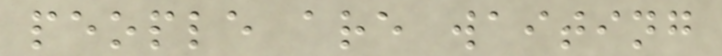people are waiting
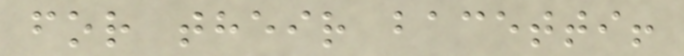for their bacetti!
